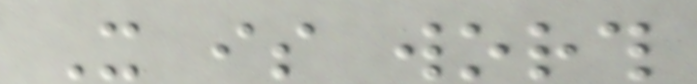It is worth
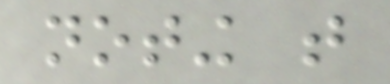noting that
